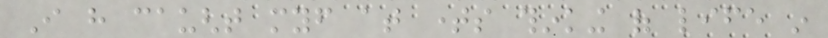I have caught myself at times thinking of life in
